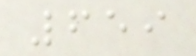659
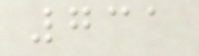731
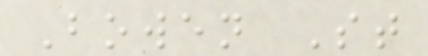Bowen St
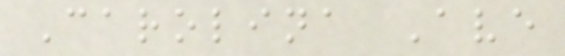Carolina Ave
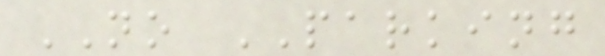NO PARKING
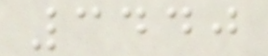3440
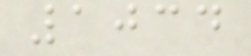1034
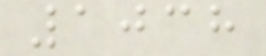1038
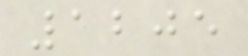1205
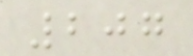207
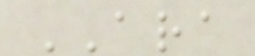ARA
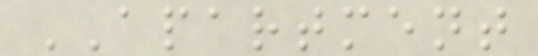APARTMENT
